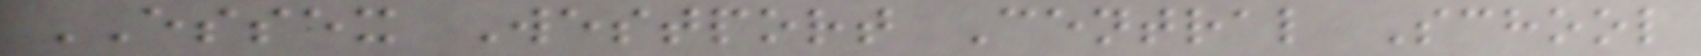ESSEX Westport Central School
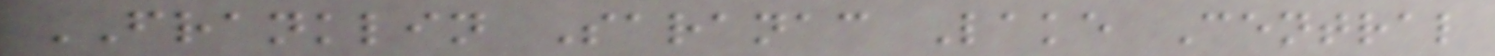FRANKLIN Saranac Lake Central
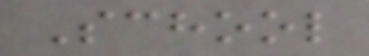School
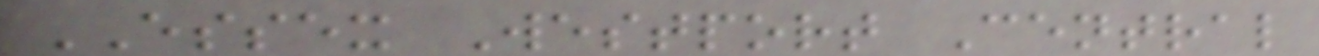ESSEX Westport Central
